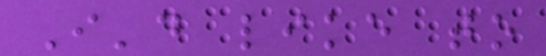I'd like to
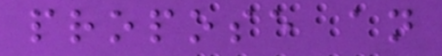propose an
